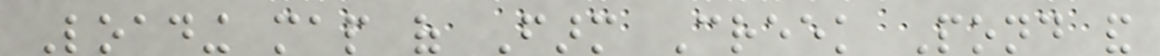Loading map of Farm Creek Pond and
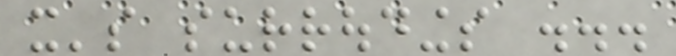it's surroudings ...
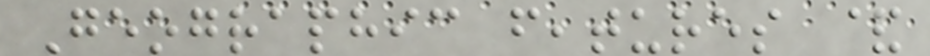Geographic features &
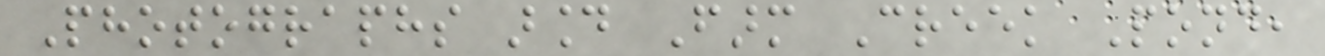Photographs around Farm Creek Pond,
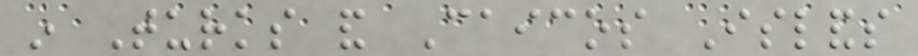in Turks and Caicos Islands
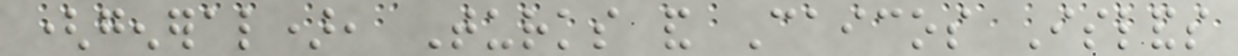(general), Turks and Caicos Islands
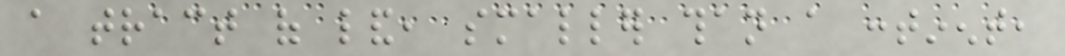a tract of land, smaller than a continent,
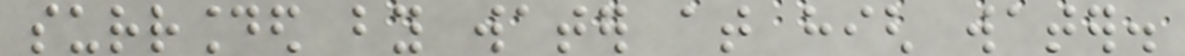surrounded by water at high water.
